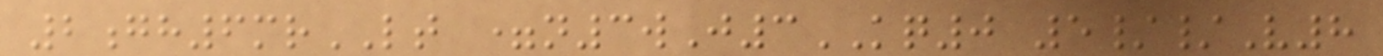2gh6mrLT =n3wJ3KQ0 5//V8
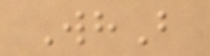WhB
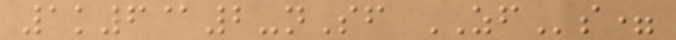1k6@2-nSf ZFs=
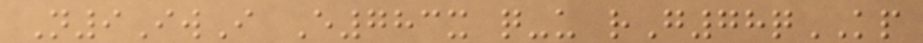N9IwI E783x q-u rG78qKP
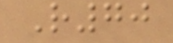R70
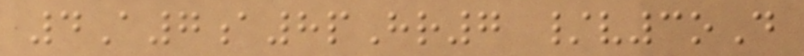4A7a8pHr7 /v3oD
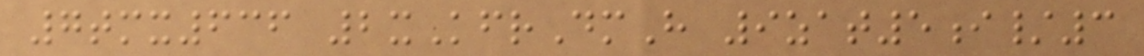7tmx636 2xKfrDmH 9zat5i/3
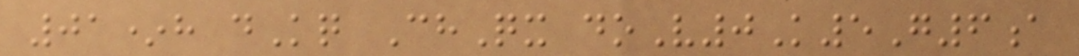01*h dKq ChQx doV0K5G6a
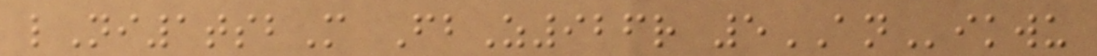lNi1tsbM FbZ926r 5ANikwu
